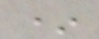*
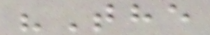"The
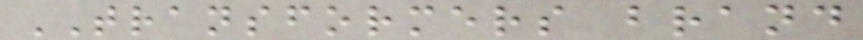TRANSFORMERS brand
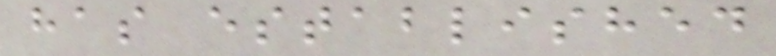has established
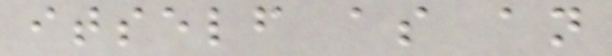itself as an
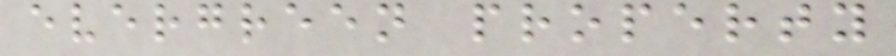evergreen property
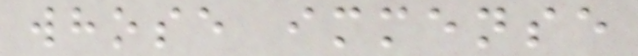whose immense
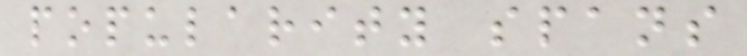popularity spans
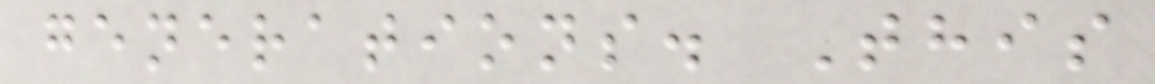generations. This
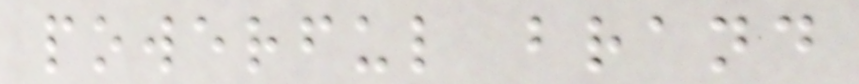powerful brand
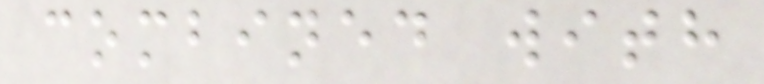combined with
